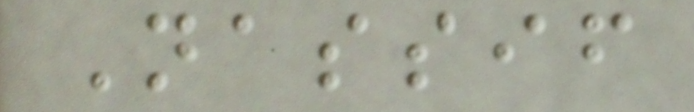Nassif
